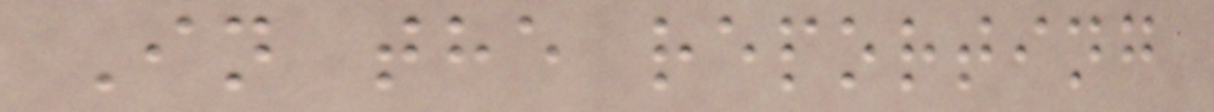In the reporting
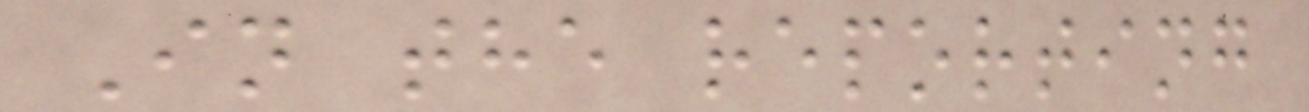In the reporting
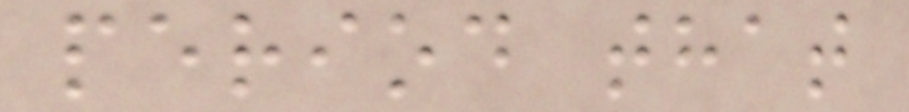period that
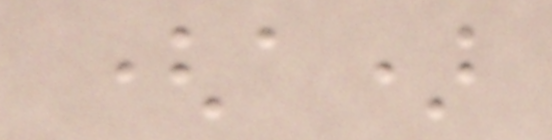(a)
